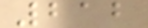212
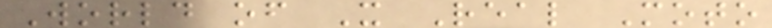World of X Real Moto
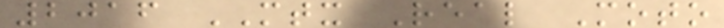2016 MTX Real Moto
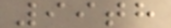99th
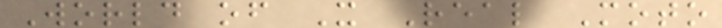World of X Real Moto
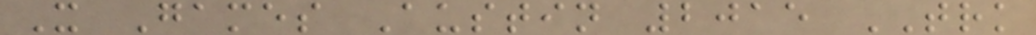X Games Austin 2015 TRK
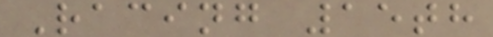Racing 15th
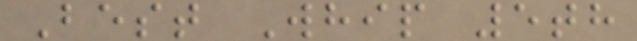Best Whip 5th
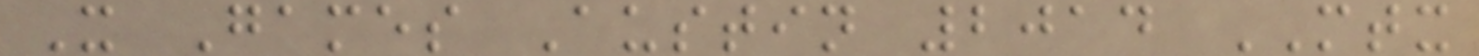X Games Austin 2014 MTX
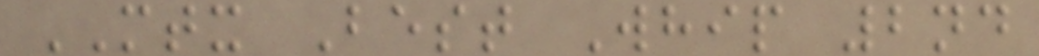MTX Best Whip 2nd
